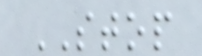STOP
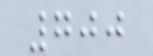700
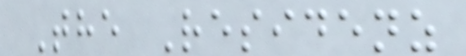The Residenz
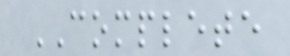COMPLETE
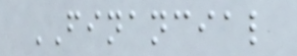FINANCIAL
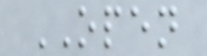OPEN
